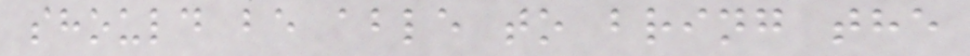should be able to bring the
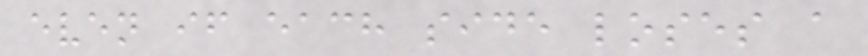even if each side loses a
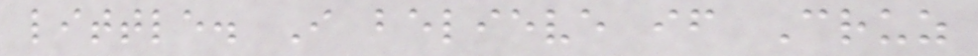little. I believe if Cruz
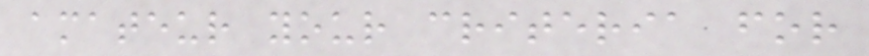amateur your criteria for
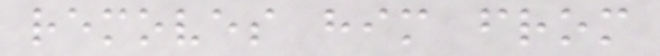removes him from
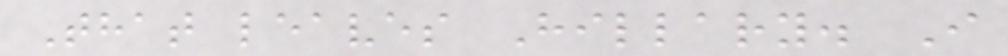That leaves Hillary. I
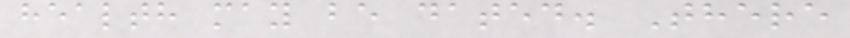health may be dated. There
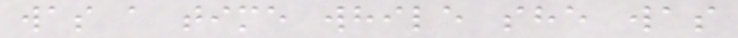was a time while she was
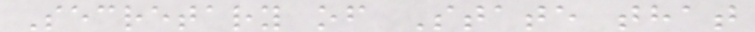Secretary of State that
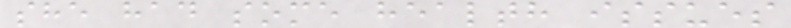she had some health issues
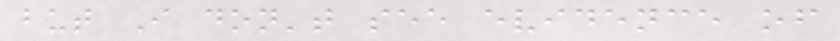but I don't see evidence of
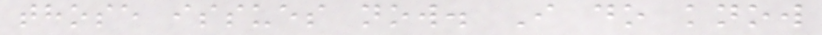those issues now. I do know
